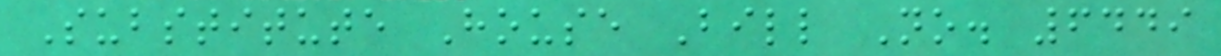Substitute House Bill No. 6449
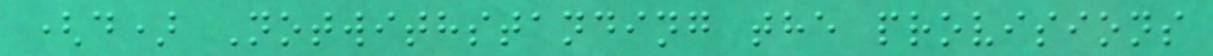(d) Notwithstanding the provisions
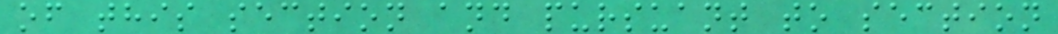of this section and pursuant to section
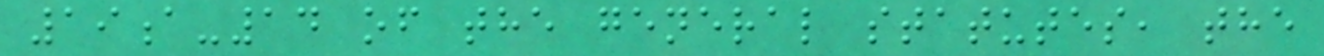19a-14 of the general statutes, the
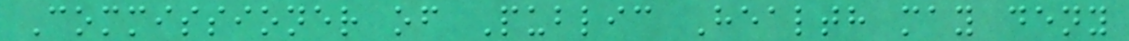Commissioner of Public Health may deny
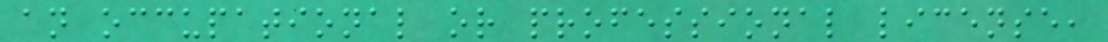an occupational or professional license,
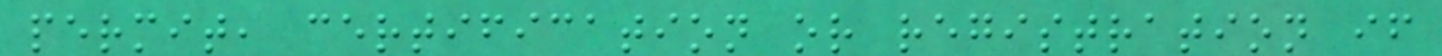permit, certification or registration if
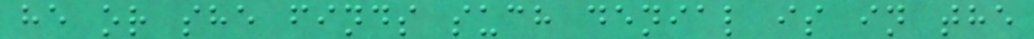he or she finds such denial is in the
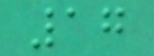17
